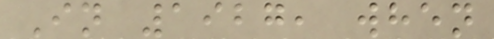In 1927, when
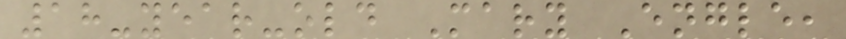18-year-old Mary Engle,
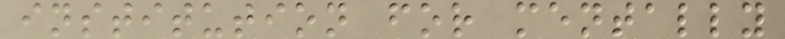institution for mentally
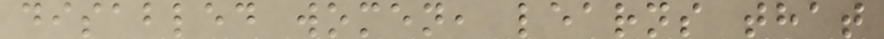disabled women, learns that
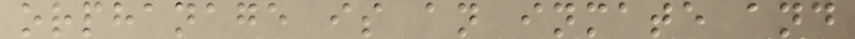orphanage is an inmate and
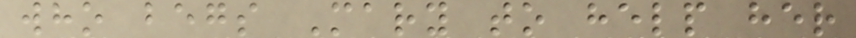who begs Mary to help her
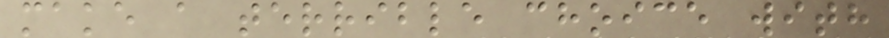make a terrible choice with
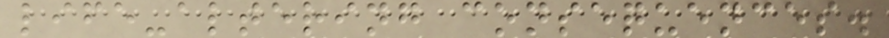life-altering consequences.
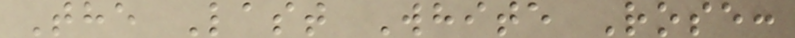The Last White Rose:
